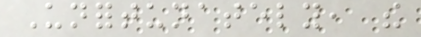Unfortunately, the
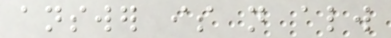answer is not always
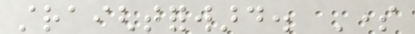straightforward. Some
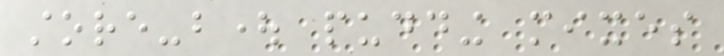store-bought pudding mixes
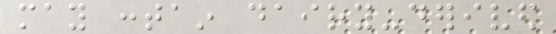may contain dairy-derived
